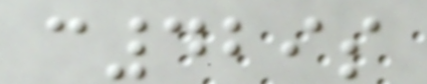c429s
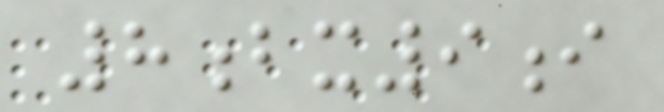8bx9i
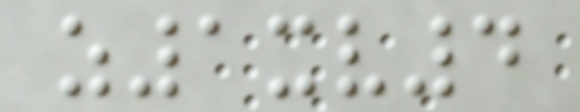z1xv4
